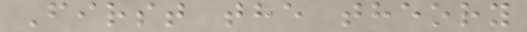First the theory
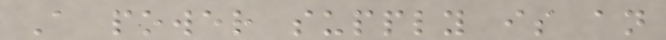A power supply is an
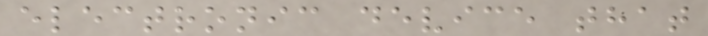electronic device that
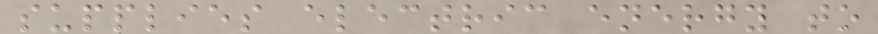supplies electric energy to
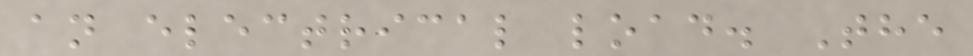an electrical load. The
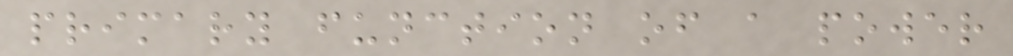primary function of a power
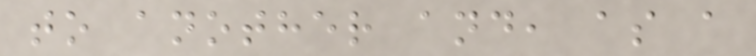to another and, as a
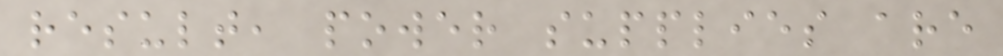result, power supplies are
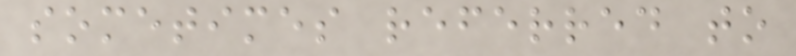sometimes referred to
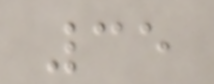35
